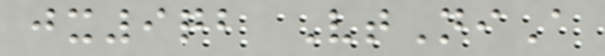jx9qb VtNiA
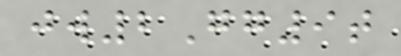jw2Gg9t
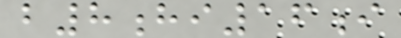b8hi16i
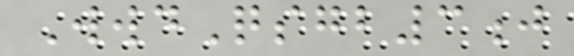WwdQsgb3j
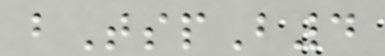bTspB4
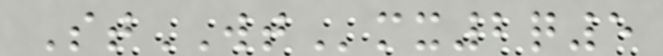StWTmx2q5
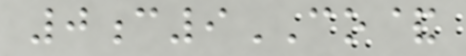0c9CO&
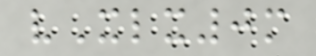vXlx0m
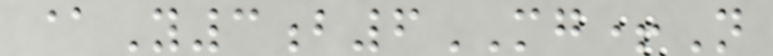@Y3b6MG+N
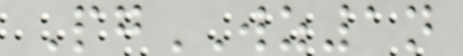PgWZ1n
